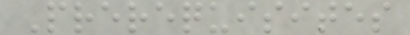Prerequisites
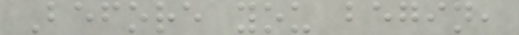Before you begin,
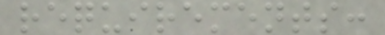requirements:
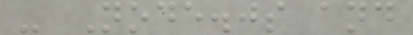- Node.js and
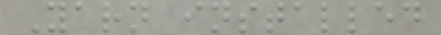Yarn installed
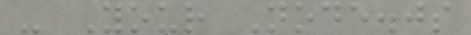- Your Node.js
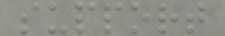support
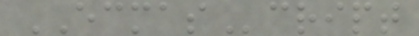ECMAScript
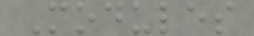Modules
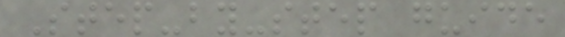Step-by-step guide
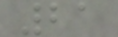21
